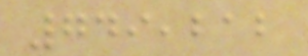749,212
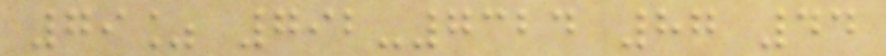79% 792-7324 87 44
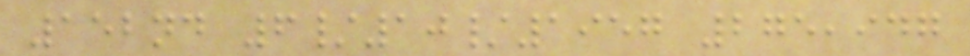152nd 6/10/1957 275,947
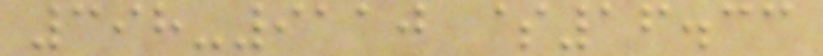398-9110 $16.33
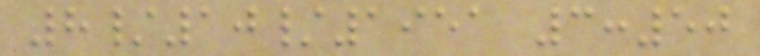8/10/1951 3:50
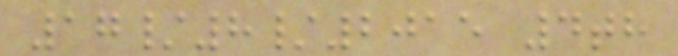17/8/2015 4th
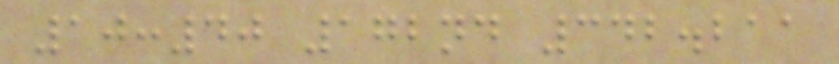10:40 172nd 342.211
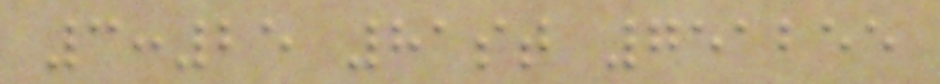3:25 81st 751255
